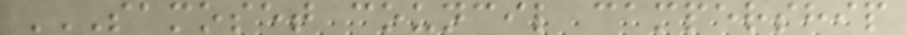SAMOSET COUNCIL CAMPERSHIP
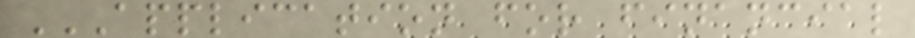APPLICATION FOR FINANCIAL
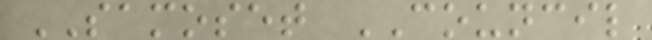SAMOSET COUNCIL
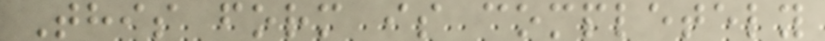This form is completely
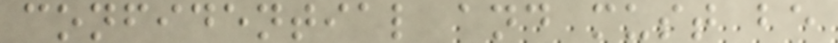confidential and must be
